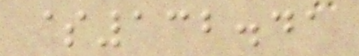$132.41
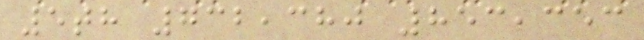5th 732,380 853,353
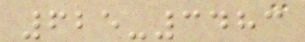625-3483
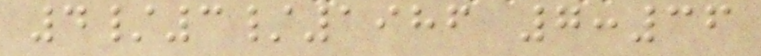4/3/1986 7:36
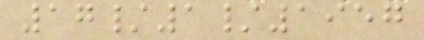17/1/1957
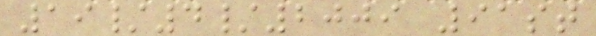19/4/2009 91st
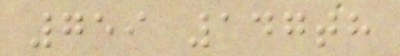759 147th
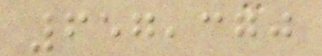657,370
